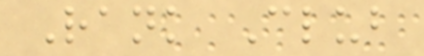Rank Club
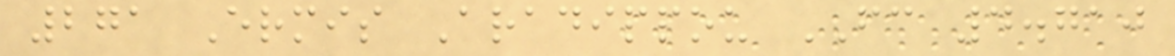271 Ermis Aradippou FC 4.710
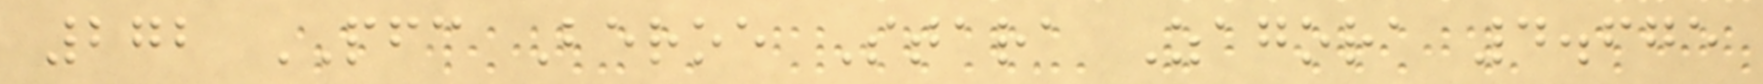272 PFC Beroe Stara Zagora 4.675
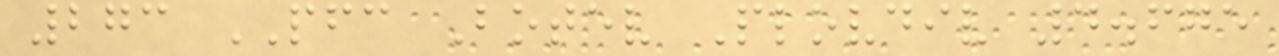273 PFC Botev Plovdiv 4.675
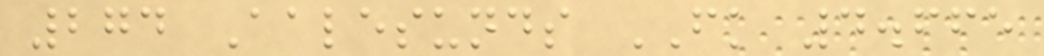274 Aalesunds FK 4.665
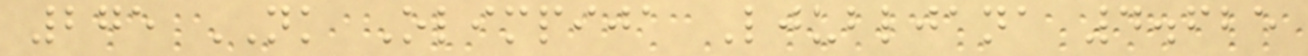275 NK Olimpija Ljubljana 4.625
